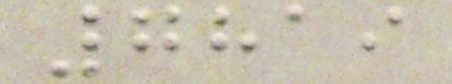7819
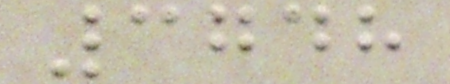3748
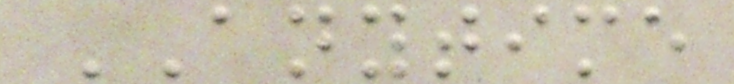ANYTIME
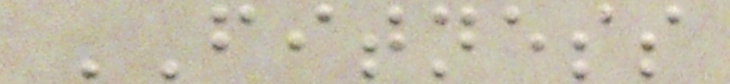FITNESS
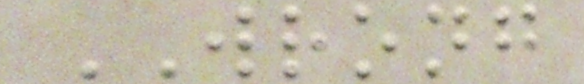WRONG
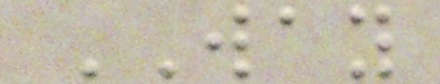WAY
